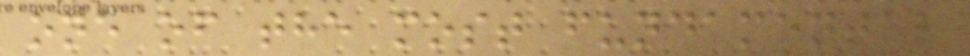one of the most fundamental
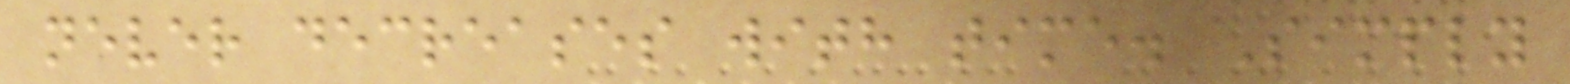never decreases with time. Simply
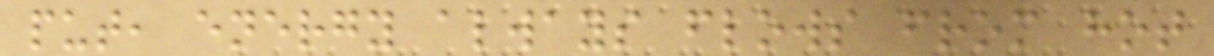put, energy always flows from hot
